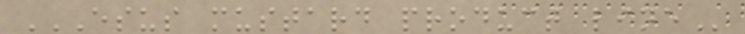ESUS MUSTARD PRODUCT LINE
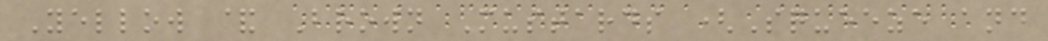Yellow & Brown Mustards (Squeeze and
